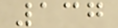137
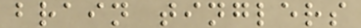brain tinglers
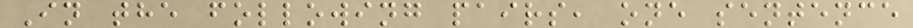In the following pairs, one sentence
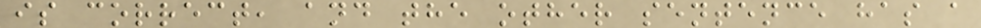is correct, and the other sentence has a
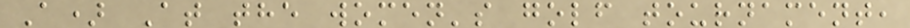A) At the women's golf tournament,
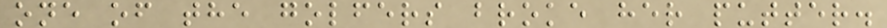one of the golfers broke her putter.
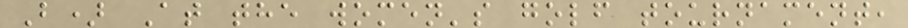B) At the women's golf tournament,
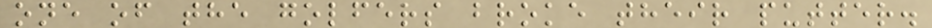one of the golfers broke their putter.
